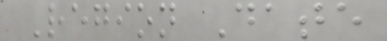Region Date
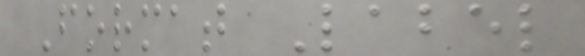Format Label
